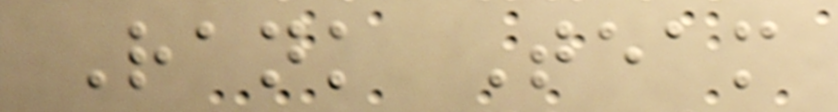Rank Team
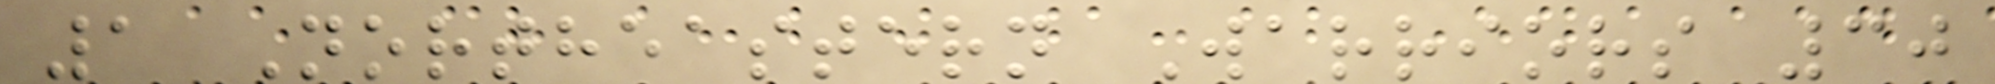1 Northeastern Warriors 30
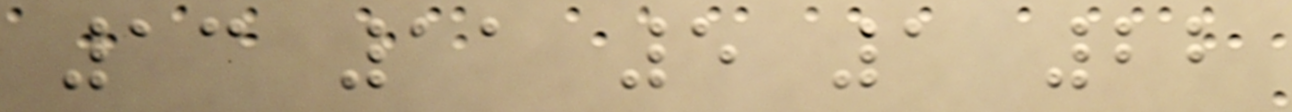13 11 5 1 22
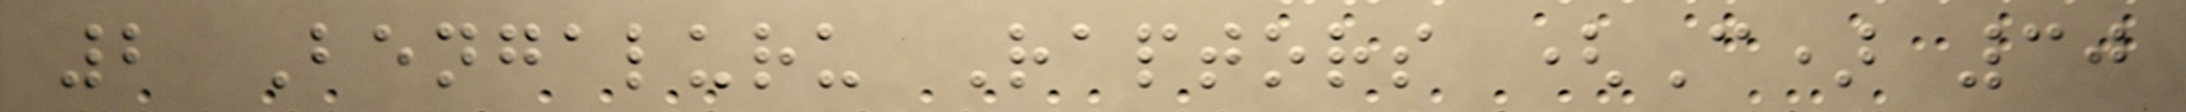2 Bengaluru Raptors (C) 30
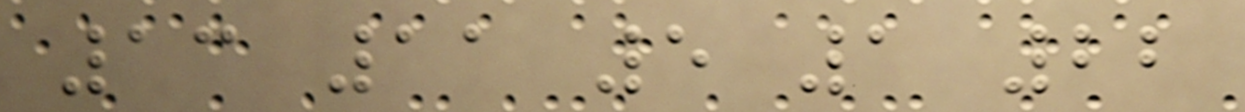13 11 5 1 22
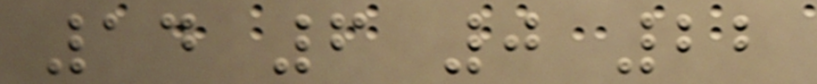14 6 0 22
